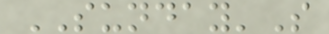SUNDAY'S
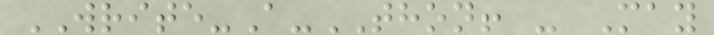WRITE-A-THON! - May
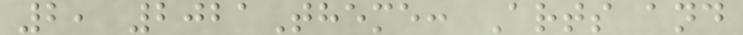2, 2021Theme: Arts and
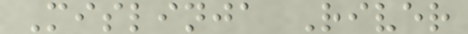Mislinja River
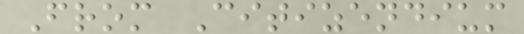From Citizendium
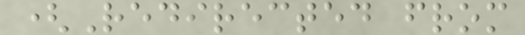(Redirected from
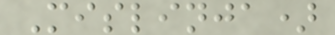Mislinja)
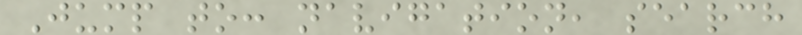Jump to: navigation, search
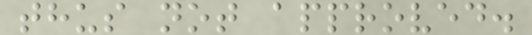thus not approved.
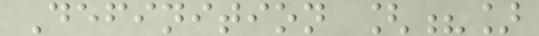Definition [?]
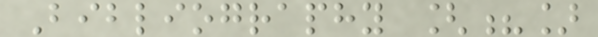Bibliography [?]
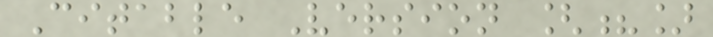Citable Version [?]
